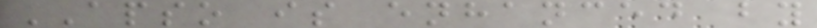APSO is enhanced by
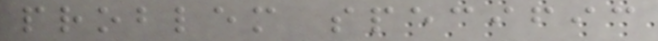problem specific
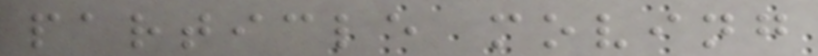particle moving
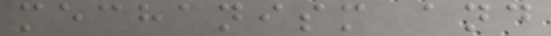mechanism and
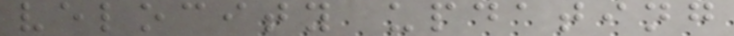velocity updating
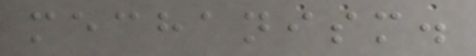mechanism.
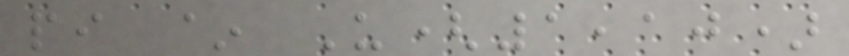pi ~ U(1,10)
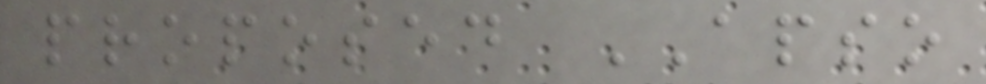proposed APSO
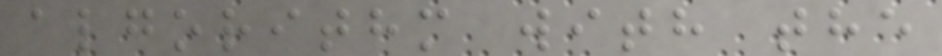algorithm with the
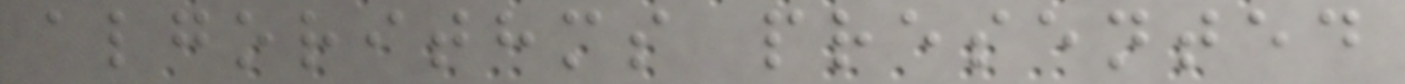algorithms presented
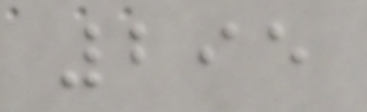295
